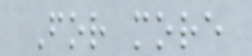For more
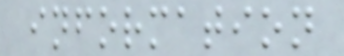information
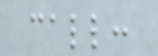call:
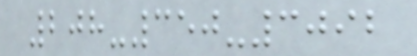208-350-3092
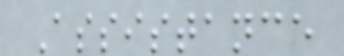Assistance
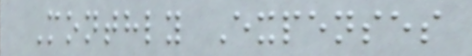Monthly Expenses
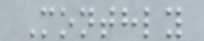Monthly
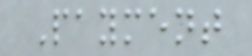Payment
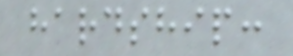hardship:
